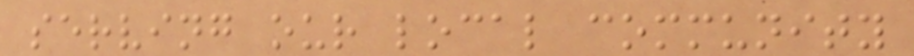serving our local community
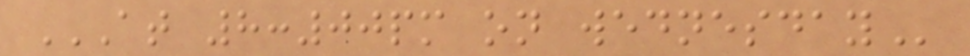AT 8:00PM ON WEDNESDAY
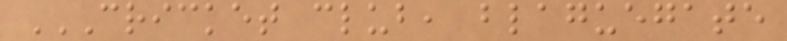CRICKET CLUB, BLAGUEGATE
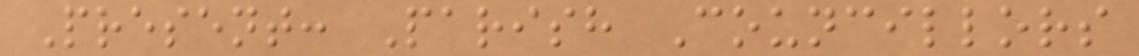Present: Parish Councillors
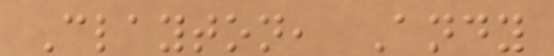Clayton, Andy
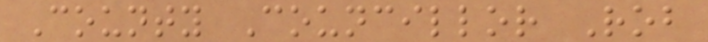County Councillor Rob
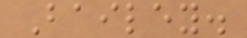Bailey.
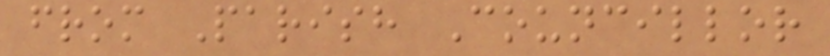from Parish Councillor
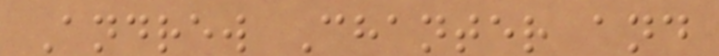Andrew Chanter and
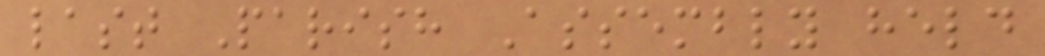last Parish Assembly held
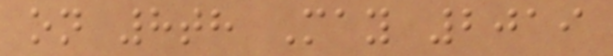on 8th May 2019
